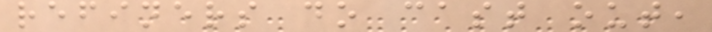refiners do cast out,
